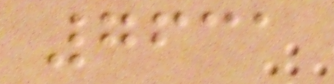7631
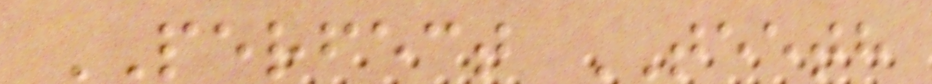PERFECT TEETH
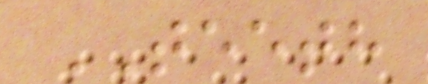TEETH
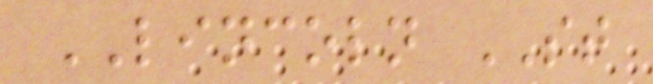LINCOLN ST
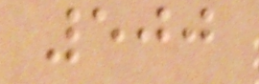500
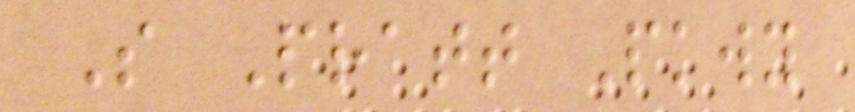S Pratt Pkwy
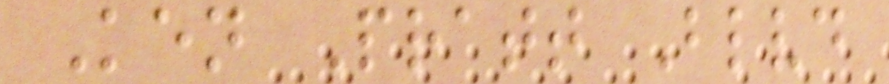Ken Pratt Blvd
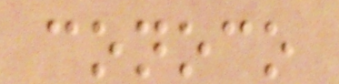conoco
